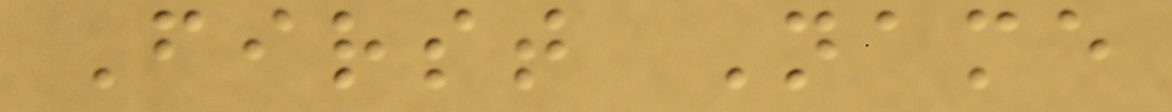First Name
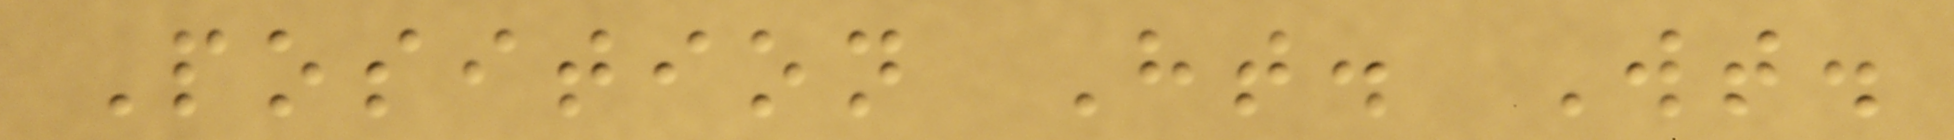Position Ht. Wt.
